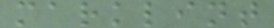marklint
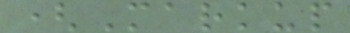(Markup
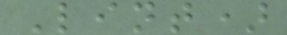Lint)
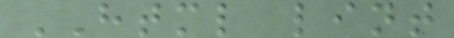HTML lint
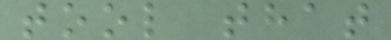tool that
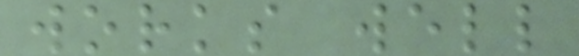works well
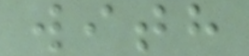with
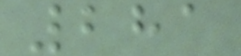281
